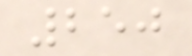250
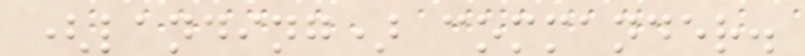(landing) commander.
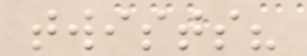twists?
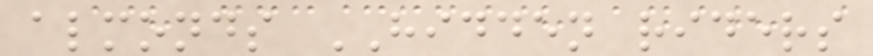almonds HIDDEN riders
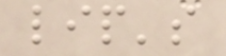lip's
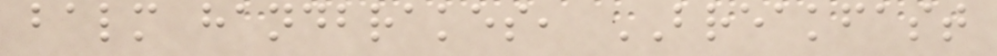balm handbrakes, BREAKFAST
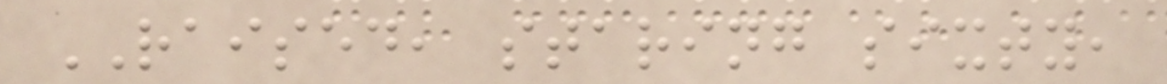RAISED, staring sixty,
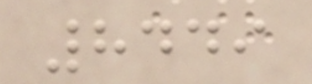8449
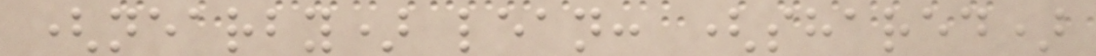(nearby) lean: (shared)
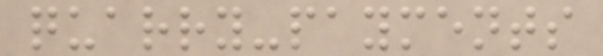quarry-payments
